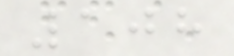108
